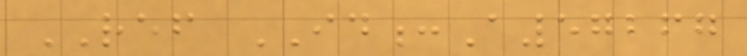REF ID:A57267
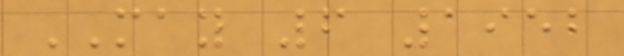MAY 6 1952
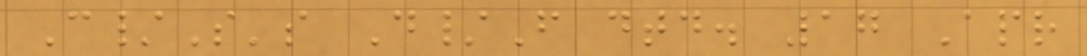C/S's D/F dtd. 17 Apr
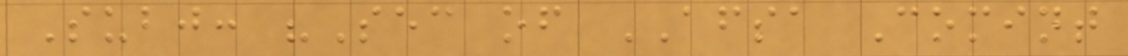Subj: "Sec of AFSA Comint
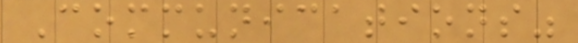Communications"
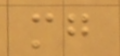mg
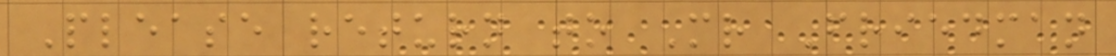Please return to Mr Friedman
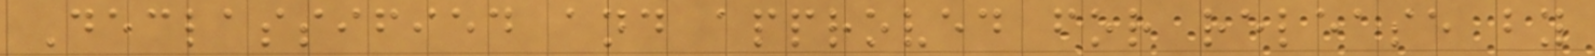Declassified and approved for release by
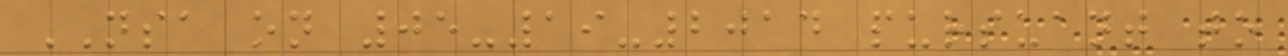NSA on 05-19-2014 pursuant to
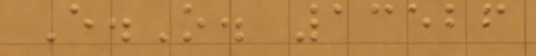E.O. 13526
